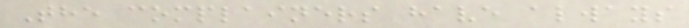The complainers have always
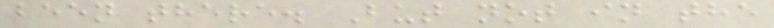been there. But not in the
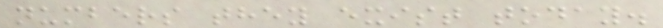numbers they exist today.
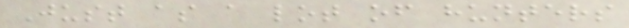Just as a lot of hunters
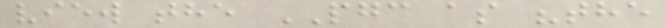view the PGC as "the
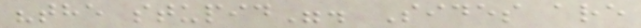"the stupid". Sides are
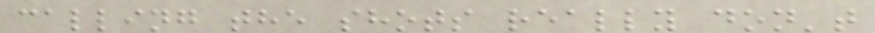calling the shots really don't
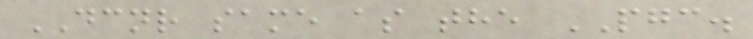DCNR same as the PGC.
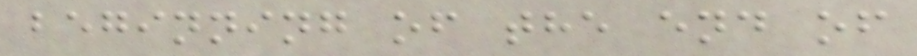beginning of the end of
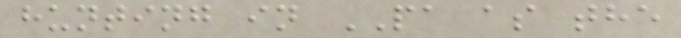hunting in PA as the
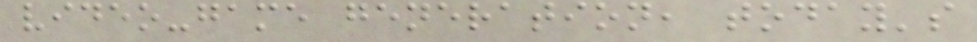video-game generation, today's
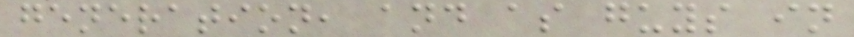generation, and as guys in
